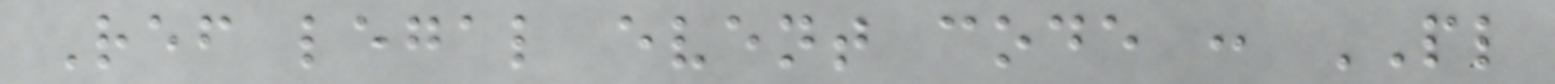Ref legal event code : PL
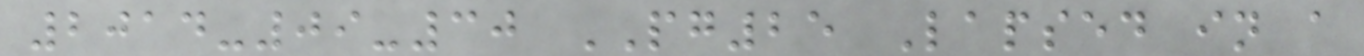2014-09-30 PG25 Lapsed in a
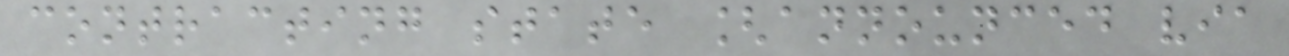contracting state [announced via
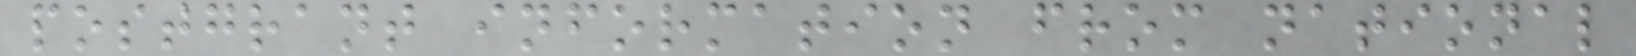postgrant information from national
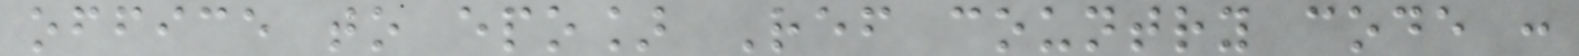office to epo] Ref country code :
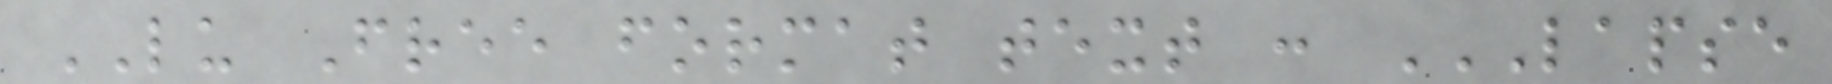LU Free format text : LAPSE
